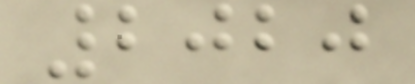2020
